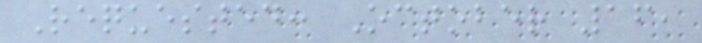Requested: October 16,
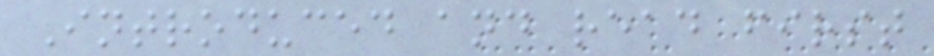Introduced and read first
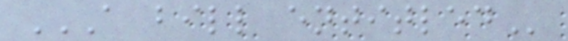A BILL ENTITLED
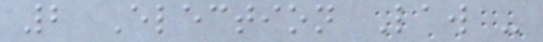2 Election Law -
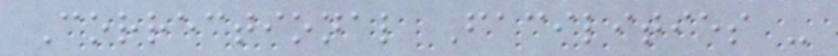Correctional Facilities -
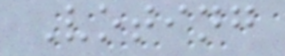Voting
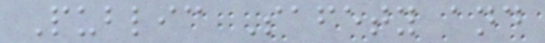Public Safety and
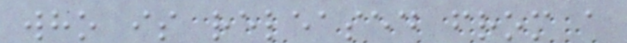who is released from a
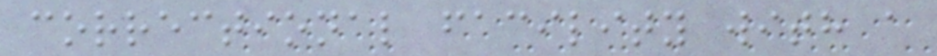correctional facility with a
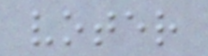voter
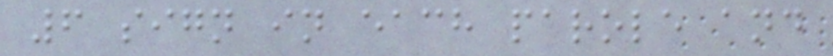6 sign in each parole and
